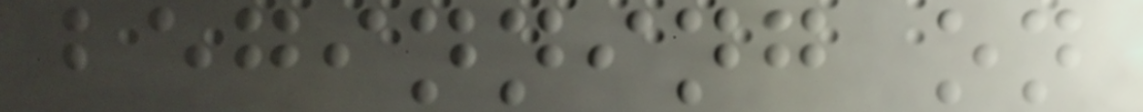beginning on
